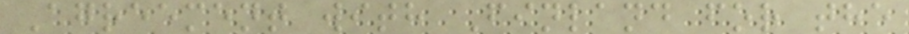Agreement with Finland for the
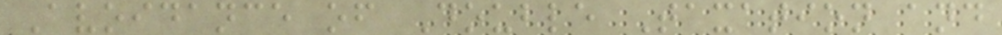Avoidance of Double Taxation and
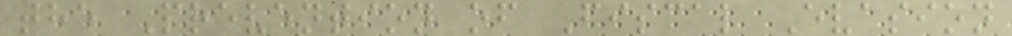the Prevention of Fiscal Evasion
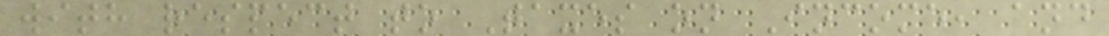with respect to Taxes on Income, and
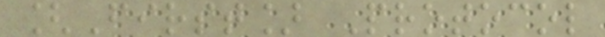[First] Protocol
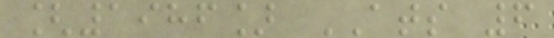[1986] ATS 6
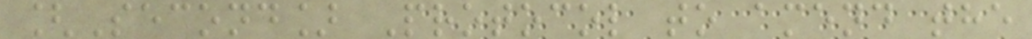[Second] Protocol to amend the
